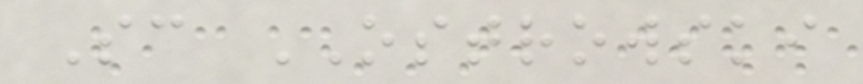Sc OSTROWSKI
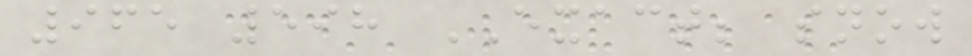965 598 EXACT; snow
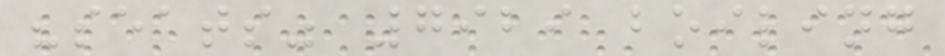"seats" 7929 boiling
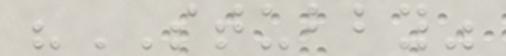"STUBBY"
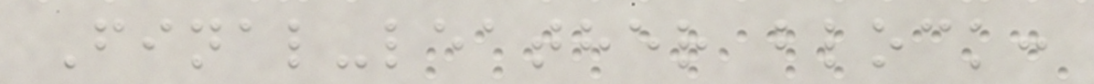Final-leather block:
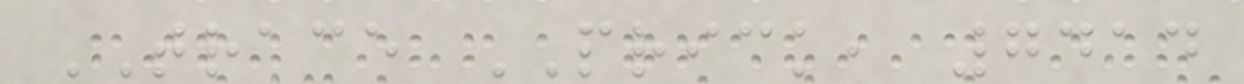TRACE PRICK, 7414
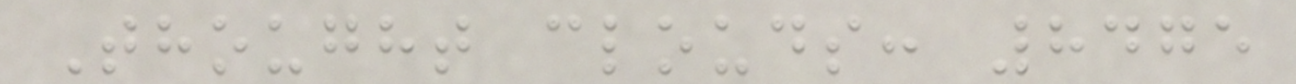Thought clouds: 8475
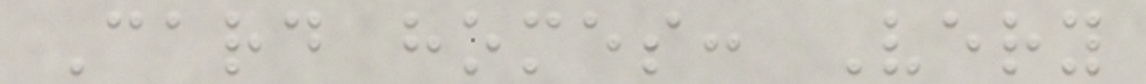Card homes: Very
